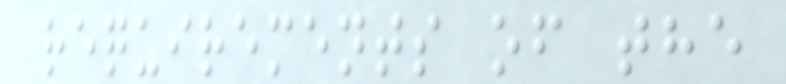requirements of the
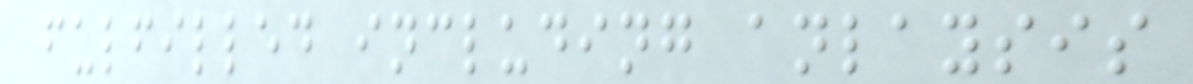fulfilled including anlaysis
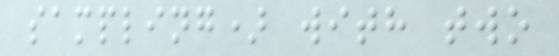sampling) with two
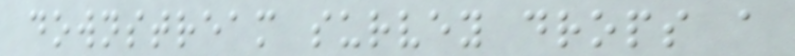downstream survey drops a
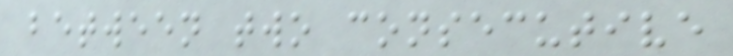between two consecutive
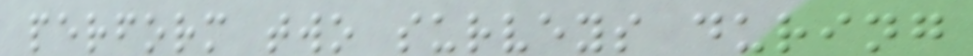perform two surveys during
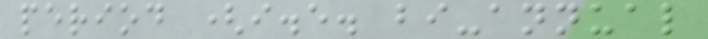period (i.e. bi-annual
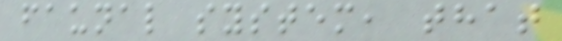faunal system, that
